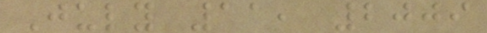July 11, 2009
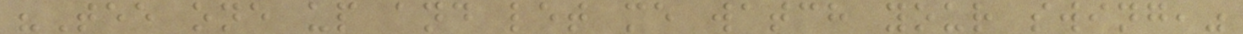"Tee one up and let me watch your swing,"
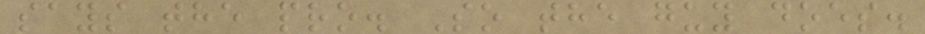says the pro. So the guy does.
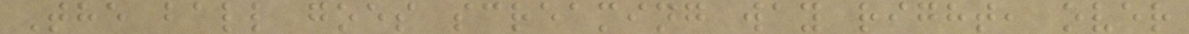The ball goes screaming way right, over
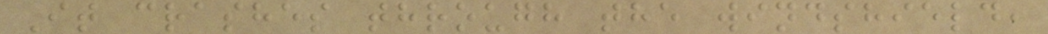It crashes through the windshield,
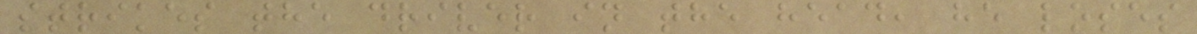strikes the driver in the head, he loses
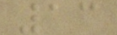13
